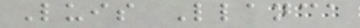Luis Llanca
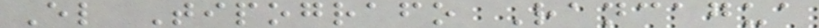El Tipografo Rancagua
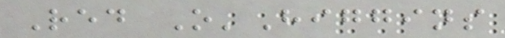Red O'Higgins
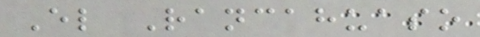El Rancahuaso
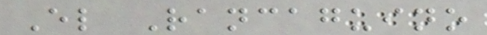El Rancaguino
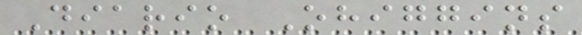Diario Ohiggins
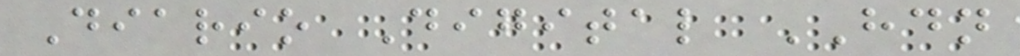Diario Digital HDN
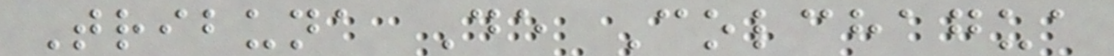Tribuna De Colchagua
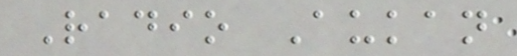Radio Aukan
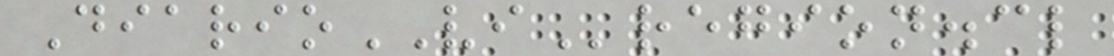DiarioVIregion.cl
